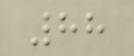88
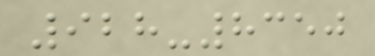928-8350
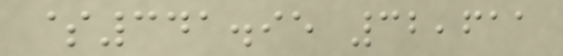$341.95 32,611
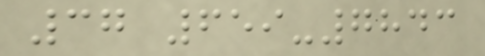37 659-7843
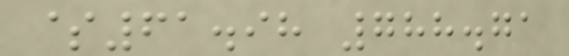$61.98 788.71
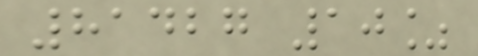81427 10%
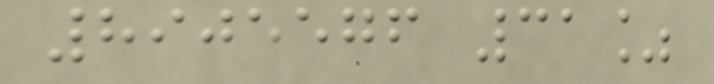8905576 31%
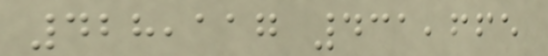428,117 431,665
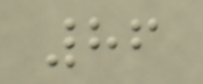86
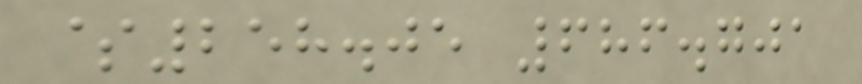$258.05 686.701
